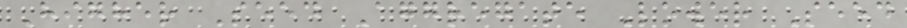Higher Seed Aggregate Lower Seed
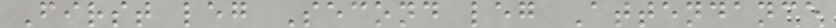First leg Second leg Attendance
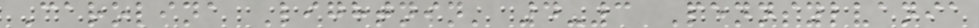Carolina Lightnin' 4-3 Pennsylvania
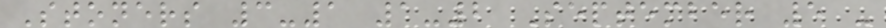Stoners 3-1 1-2 September 5 -
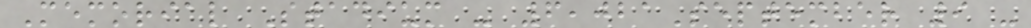Memorial Stadium - 6,021September 9 -
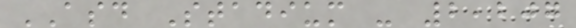ASD Stadium - 2,207
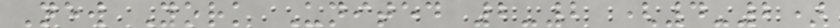New York United 2-2 (4-2)
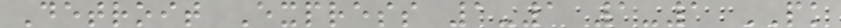Detroit Express 1-1 1-1 PK
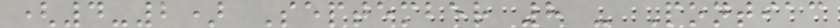(4-2) September 8 - Pontiac
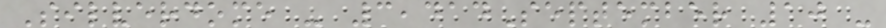Silverdome - 3,414September 10 -
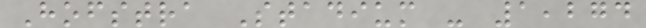Hofstra Stadium - 1,274
